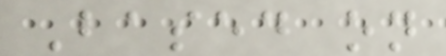Based on
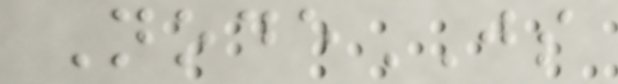NodeJS
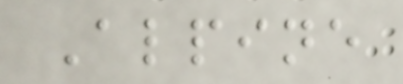Alpine
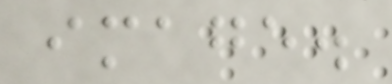image.
